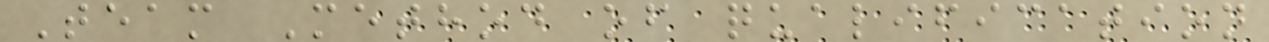Team Method of qualification
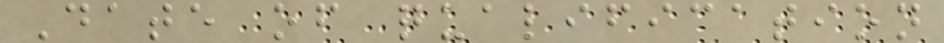Date of qualification
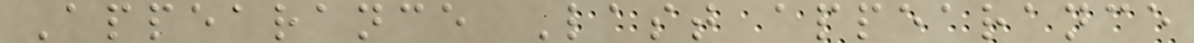Appearance Last appearance
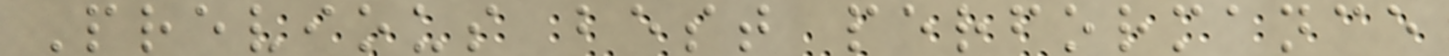Previous best performance
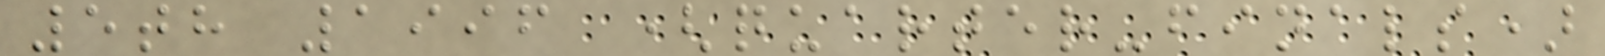5th 1996 (quarter-finals)
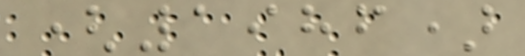(1986)
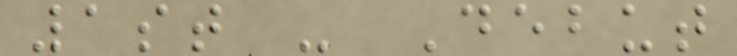1st - Debut
